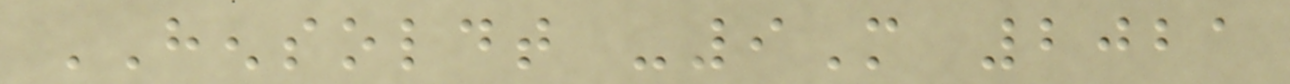HENSOLDT -9M 2021
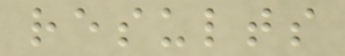results
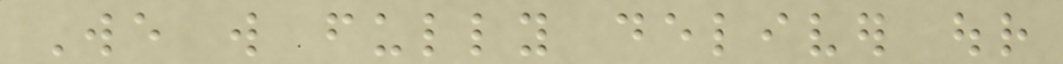We will fully deliver our
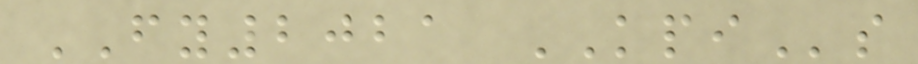FY2021 KPIs
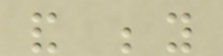and beyond
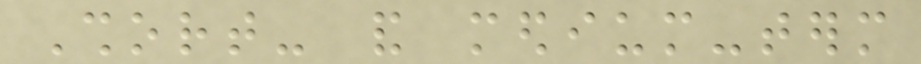Short- and medium-term
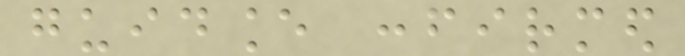guidance confirmed
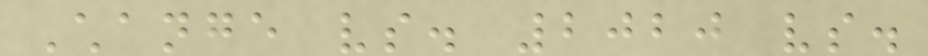Change vs. 2020 vs.
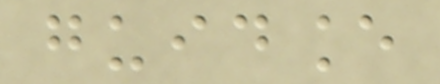guidance
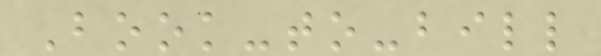Book-to-bill
